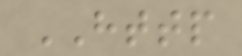HTTP
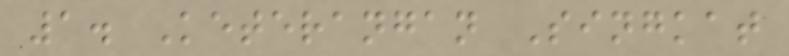1. Keterangan Singkat
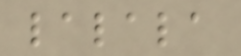lalala
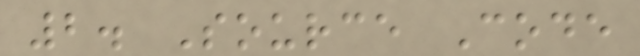2. Source Code
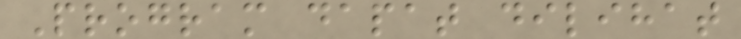Program dapat dilihat
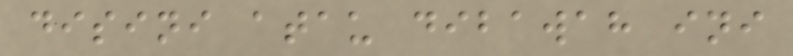disini atau dibawah ini
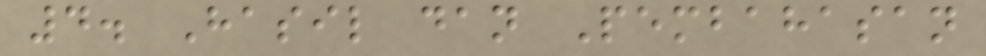4. Hasil dan Pembahasan
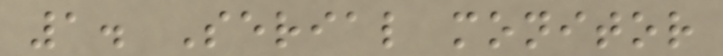1. Serial monitor
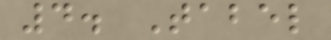4. Tabel
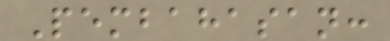Pembahasan:
